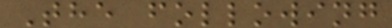The following
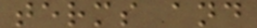terms and
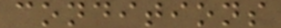conditions
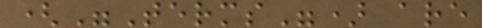("Terms") are
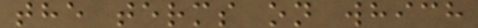the terms on which
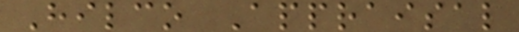Hilco Appraisal
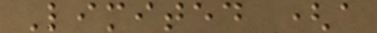Limited (a
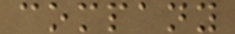company
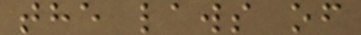the laws of
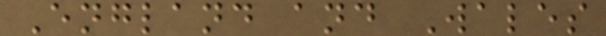England and Wales
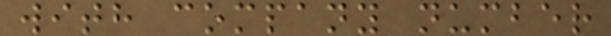with company number
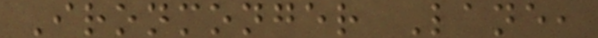Ironmonger Lane,
